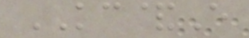KC&E
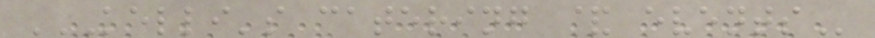KELLI'S CATERING & EVENTS
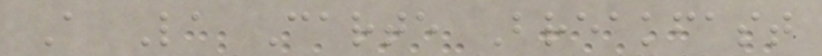A La Carte Breakfast
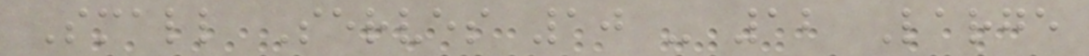Small Serves 10 - 12 Large
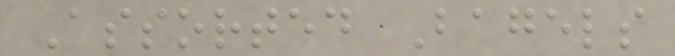Assorted Bagels
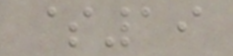$19
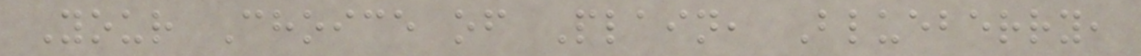Your Choice of Plain, Blueberry,
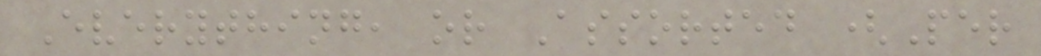Everything, or Assorted (Per
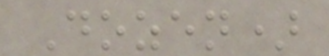Dozen)
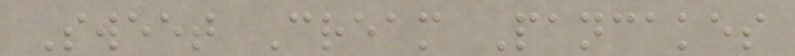Sweet Cream Pancakes
